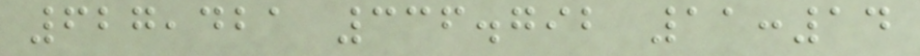627,421 336.792 11:14
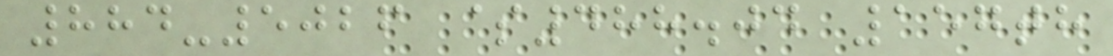884-5026 $488.04 157th
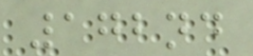172nd
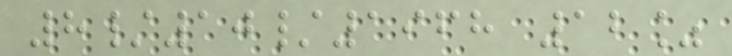8/10/1968 12%
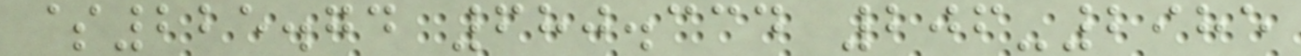$225.74 680.334 206-2985
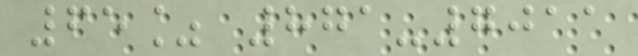65% 871-7011
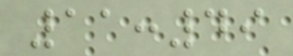11:49
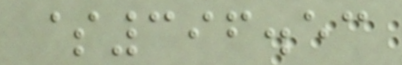$396.53
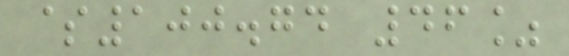$100.74 46%
